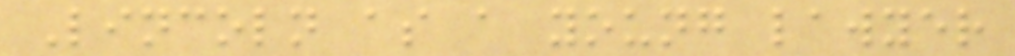Lincoln as a young lawyer
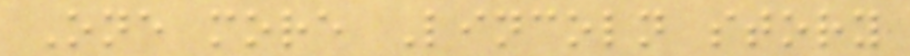One more Lincoln story
